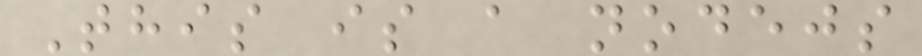This is a nodejs
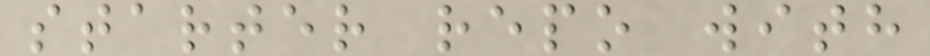starter repo with
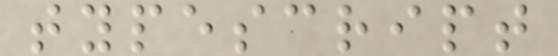typescript
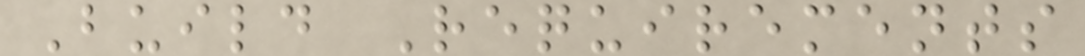Build Requirements
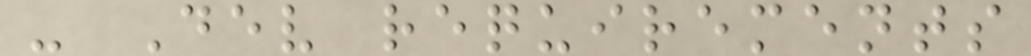- Dev requirements
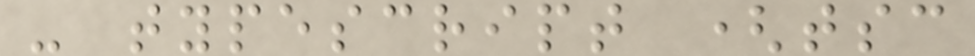- typescript (tsc
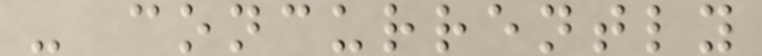- concurrently
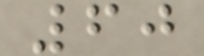60
